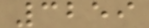3259
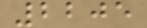2205
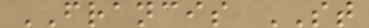FRANCIS ST
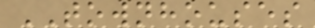TOWNHOUSES
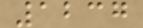1237
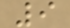9
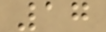17
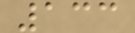133
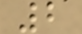2
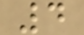4
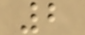2
